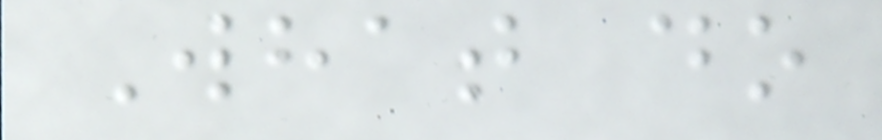What do
